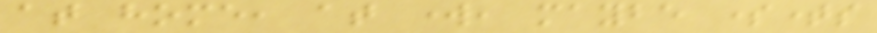at home, at work, maybe sometimes
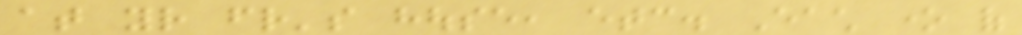at your friend's house, etc. Each one of
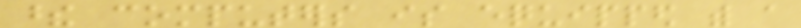these computers is equipped with a
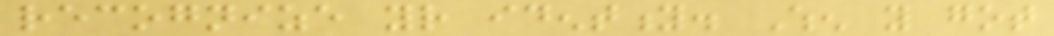recognize your identity. When you got
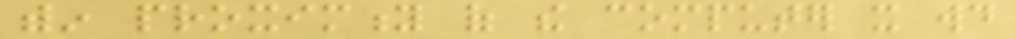within proximity of the computer it would
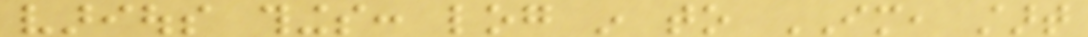various things: log in to IM, start
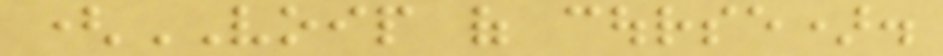(VOIP of course).
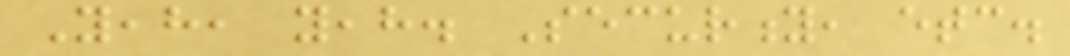Yeah, yeah. Security, etc.
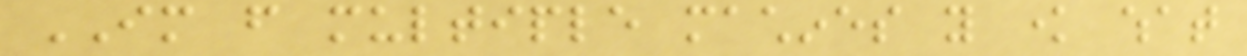IM from multiple machines you know what
